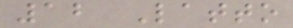12 Latto
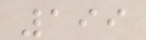199
